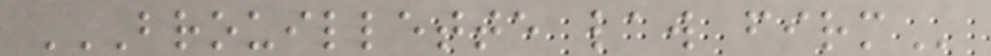BROUILLETTE LAW FIRM
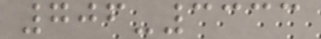706-3333
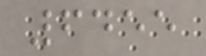6455
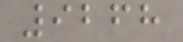9268
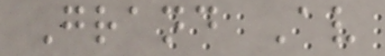Grand Av
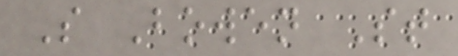S Bowen St
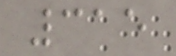315
